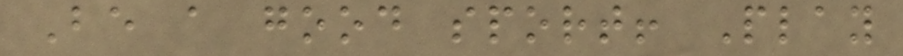Be a good sport! Play
